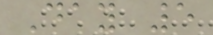Day 5
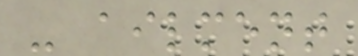- ailment
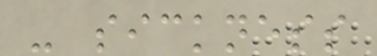- sickness
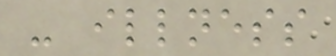- illness
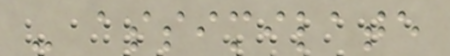- assimilate
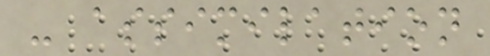- assimilation
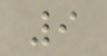9
